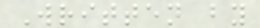Written by
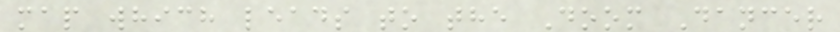map which leads to the Doom Dancer
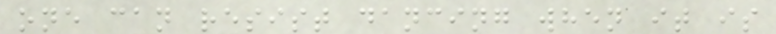one can resist dancing when it is
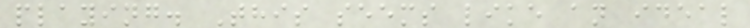playing. This seems like an ideal
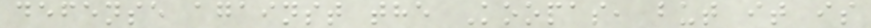defense against the Koopas, but it is
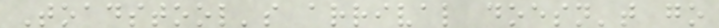Toadstool's arrival doesn't go
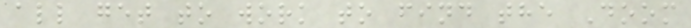all get to work to find the Doom
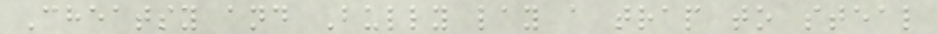Cheatsy and Bully lay a trap to steal
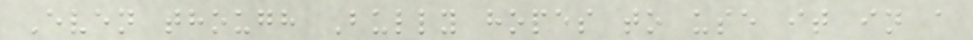Even though Bully hopes to use it in a
